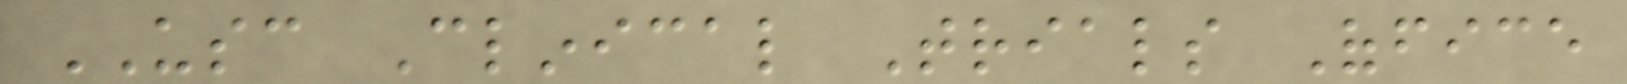USC Clinical Trials Office
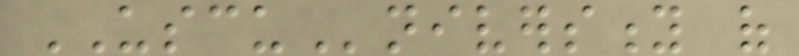USCUniversity of
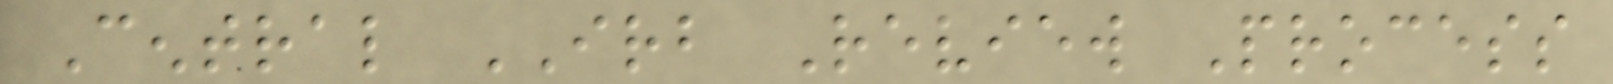Central IRB Review Process
